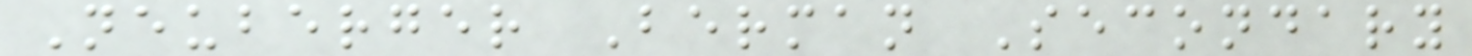Neuberger Berman Secondary
